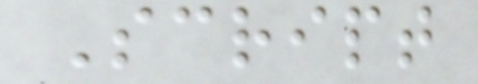Script
